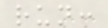run:
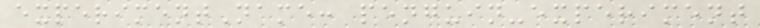experimentName: penguin-experiment
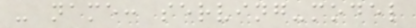- name: serving-model
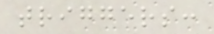triggers:
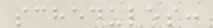schedules:
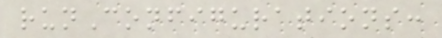runConfigurations:
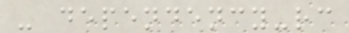- dependency-rc
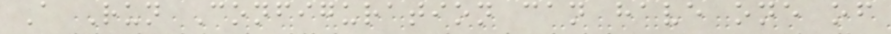A Run Configuration can have one of
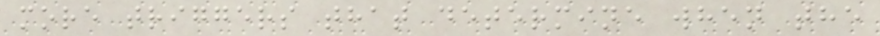more triggers that determine when the
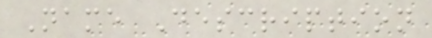Name Description
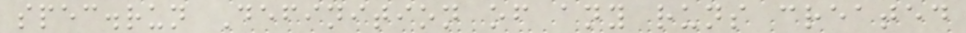spec.run Definition of any runs created
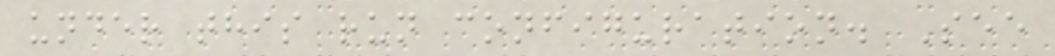under this run configuration. See
